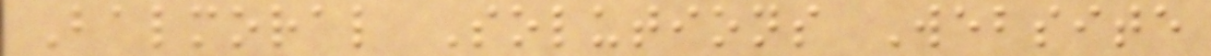Balmoral Solutions Website
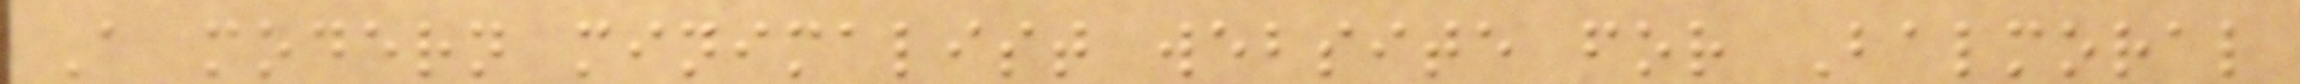A modern minimalist website for Balmoral
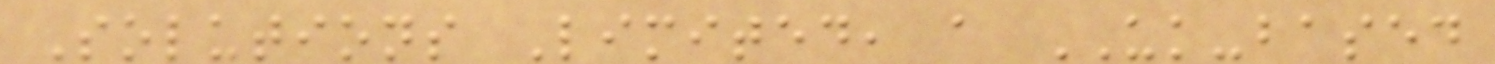Solutions Limited, a UK-based
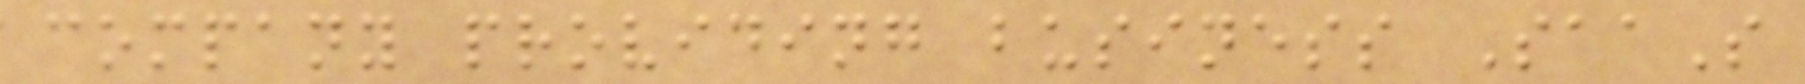company providing business SaaS
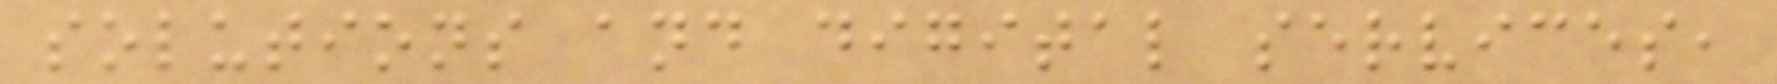solutions and digital services,
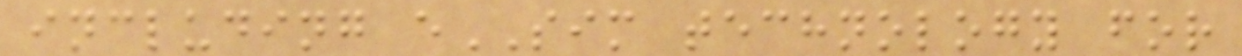including eSIM technology for
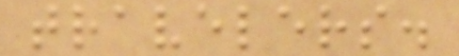travelers.
